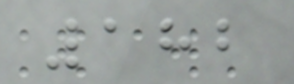182
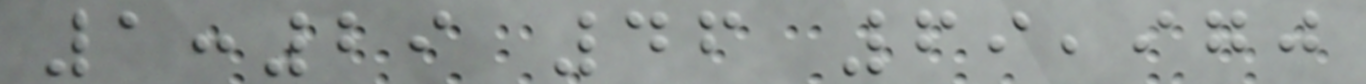1:29 46 69,970
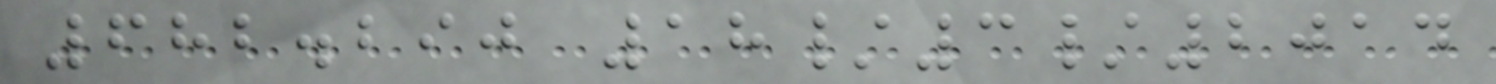682.290 18/3/2014
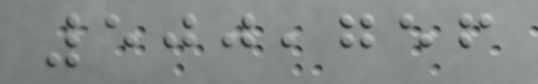500,756
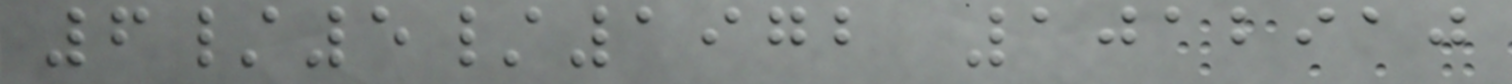6/5/1972 1012910
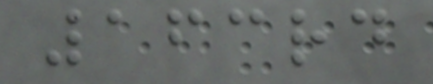163rd
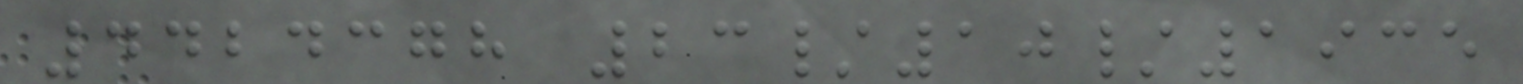4424378 23/10/1935
